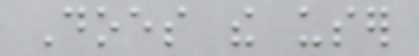Does the user
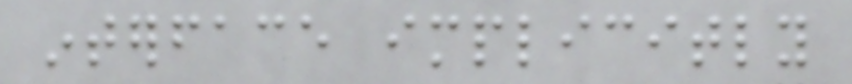interface implicitly
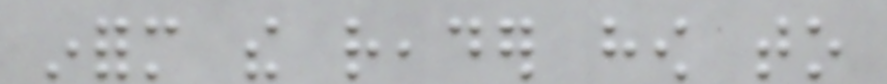inform the reader how to
